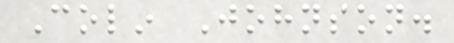Colin Johnson.
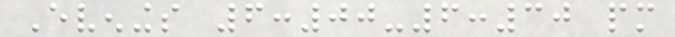Evenings 6:00-6:30 pm
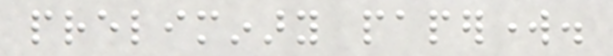preliminary paperwork.
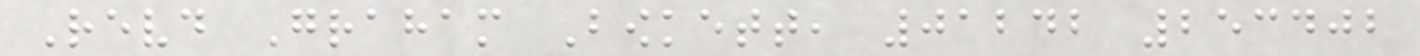Revd Graham Bowkett, 01242 253402
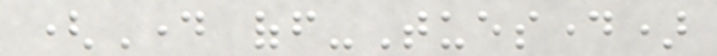(Day off-Tuesday)
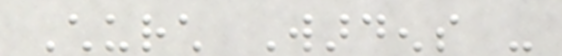Church Wardens -
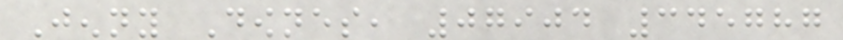Jenny Downes, 07904 345787
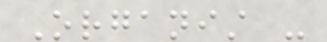Organist -
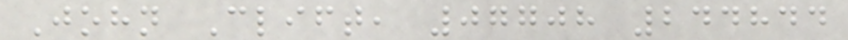John Clift, 07708 244844
